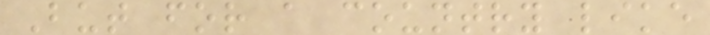But for a country like
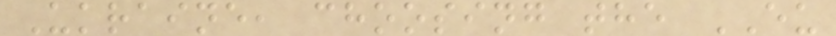Ukraine, choosing the EU
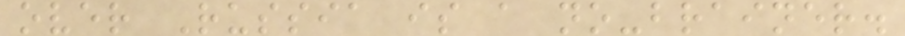over Russia is a no-brainer.
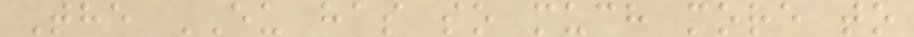The EU has so much more to
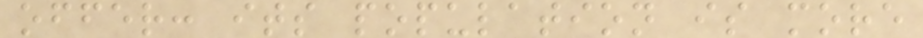offer: its population is more
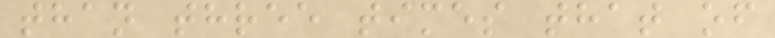than three times that of
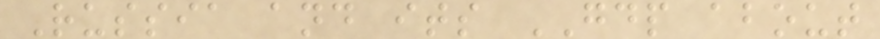Russia and its GDP about
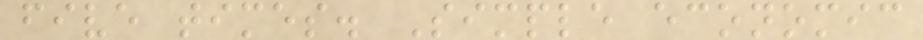five times. Simple economic
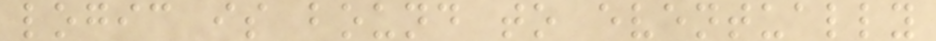logic is bound to eventually
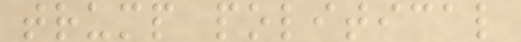trump political
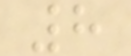8
